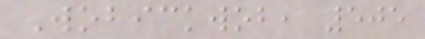Wobickwob, 505
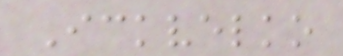Ickvelko
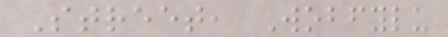Street, Wobfylu
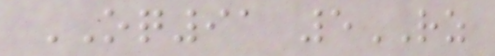OQ91 5RZ
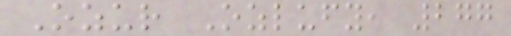Ozur Ozlufy, 277
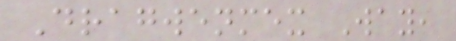Dragwenmex Way,
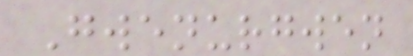Gwenurgwen
